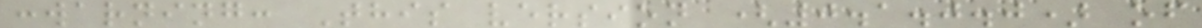:warning: This version (0.1.0.0) of
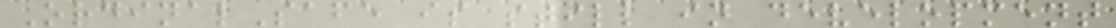OrdinalSafe is still in development
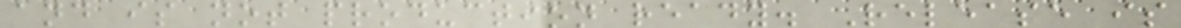and is not production ready. Release is
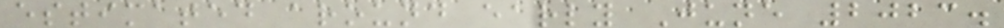estimated around early June 2023.
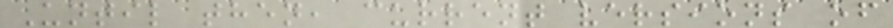Until then, current versions of
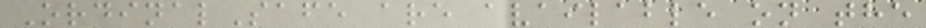OrdinalSafe are available on the
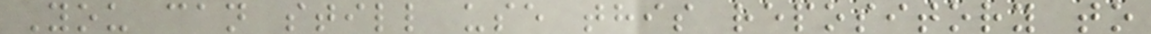You can still use this repository to
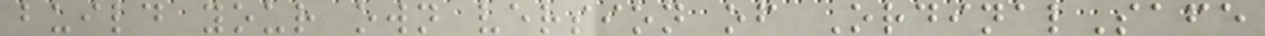build your own version of OrdinalSafe
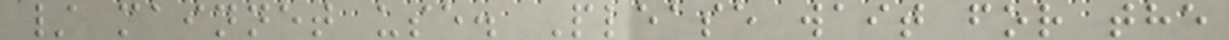/ mainnet use. Please wait for the
